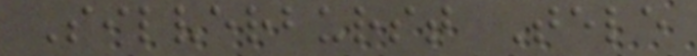Silverburst Tele
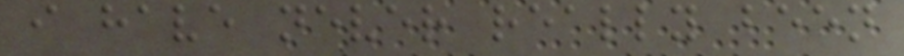i have never really been
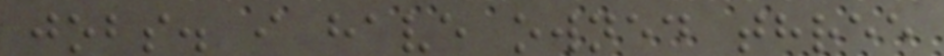jobs. i have owned three
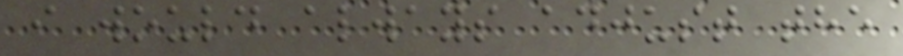i would always adjust the
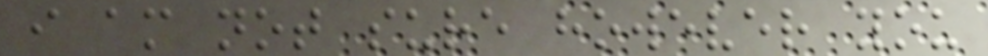i am not sure however you
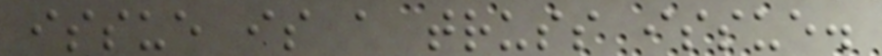issue is a truss issue.
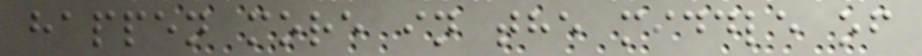happen more in the middle of
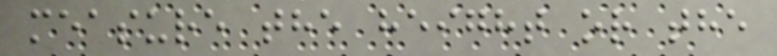measure the height or the
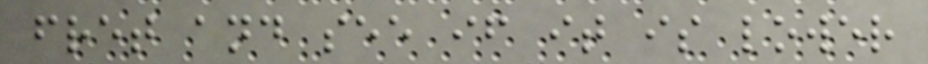fret and see if it is lower
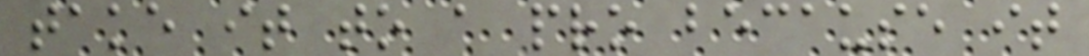take it to a pro because it
